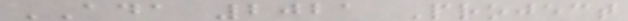ADA 2021 Project
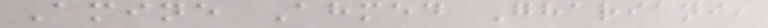Amine Ahmed Ghariani,
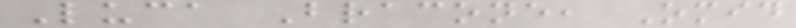Luca Bracone, Omid
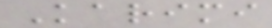Karimi
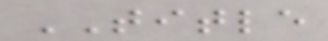TITLE
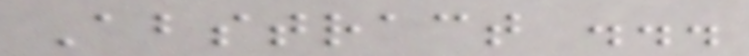Abstract ...
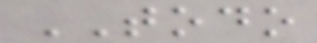TODO
